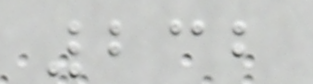232
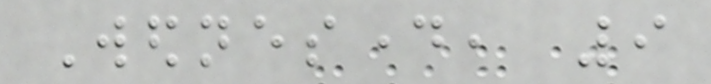Wednesday, 9
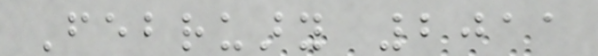February 2011
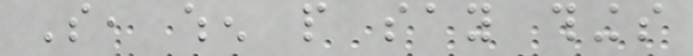So, when people say things
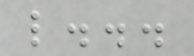like...
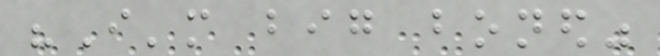"I'm big boned"
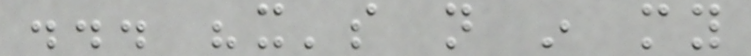... "it's not in my
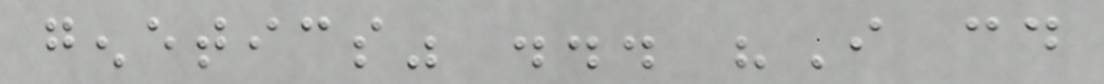genetics" ... "I could
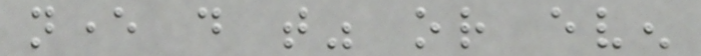never do that" or even
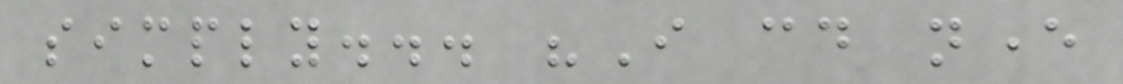simply... "I could never
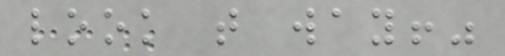look that way!"
